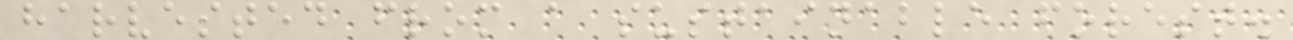harvested from a sustainable forest.
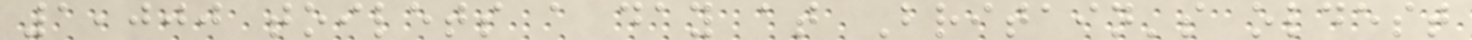1,000 toilets a day at Britain's oldest
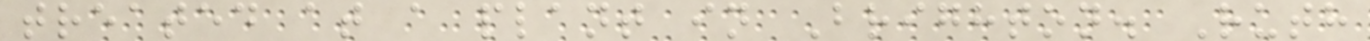treated at a plant in Brighton. Ruth
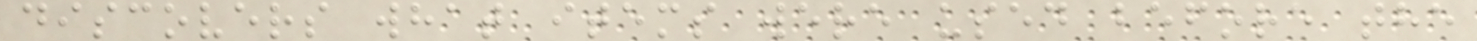discovers what items were used before the
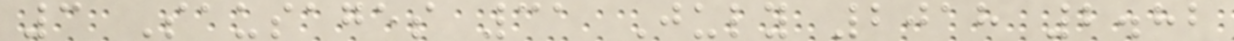3 Sausages 31 July 2018 2.82
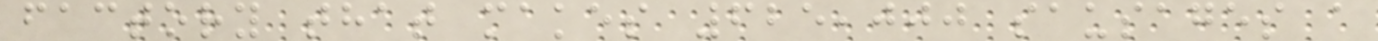factory that makes 625,000 sausages a
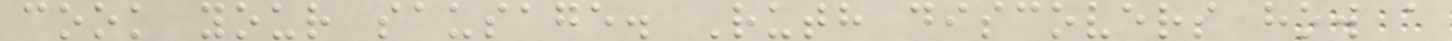cook your sausage. Ruth discovers how a
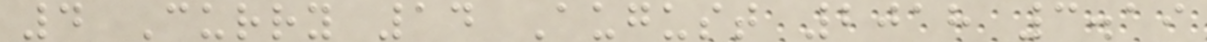4 Curry 14 August 2018 3.19
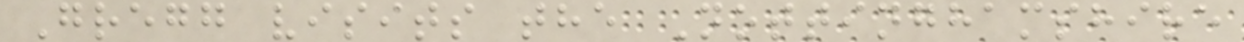Gregg visits the Nottinghamshire
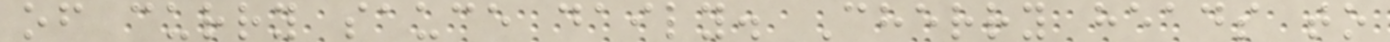of curry sauce daily. Cherry heads to
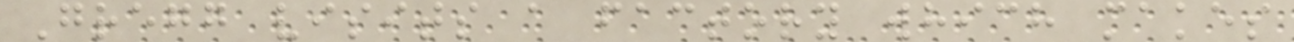Gregg visits a factory which makes
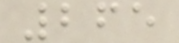265
